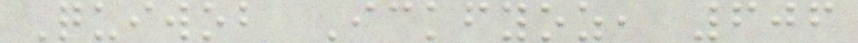Quiwob Ickfyoz, 606
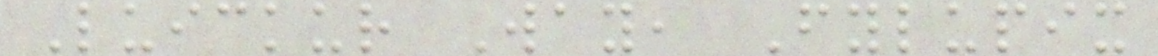Luickur Way, Fylupix
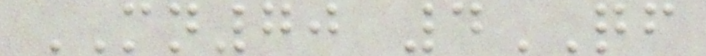MN70 4QF
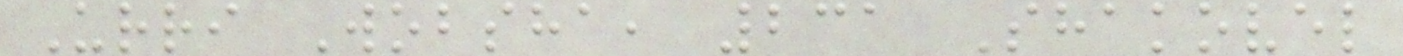Urri Wobsha, 231 Shakovel
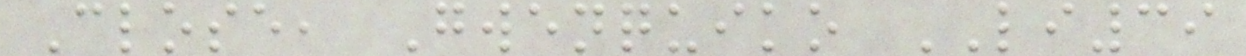Close, Gwenquiko LI39
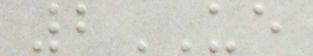2UE
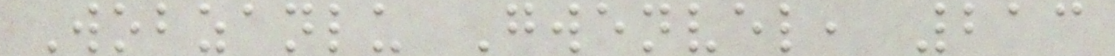Wobzanlu Gwenvel, 213
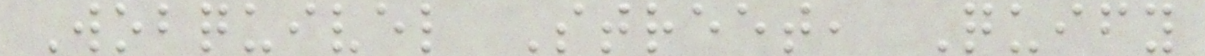Wobquivel Street, Quify
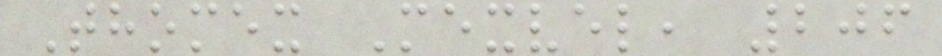Thomex Mexvel, 206
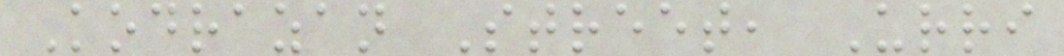Kodrazan Street, Urri
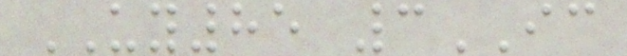UY85 3IC
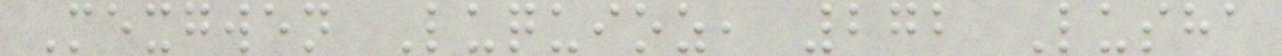Mexgwen Luquioz, 272 Lusha
